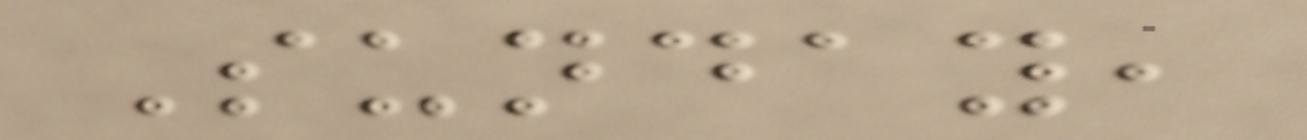Sunday,
